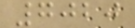7020
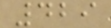429
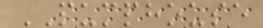PUMPHOUSE
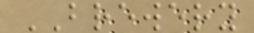BREWERY
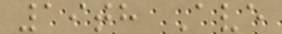19th Ave
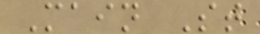Main St
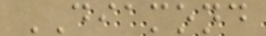DIAMOND
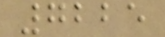7225
